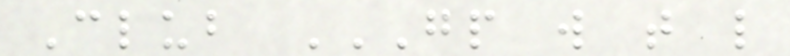Club GP W T L
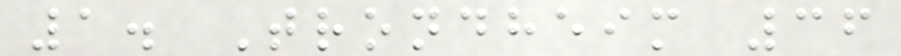1. Trondheim 36
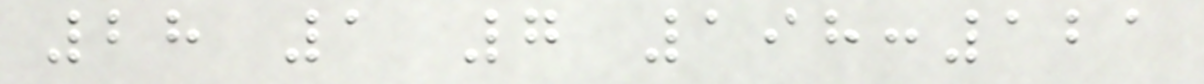28 1 7 198:121
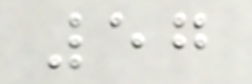57
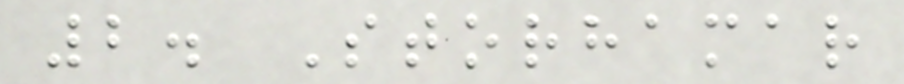2. Storhamar
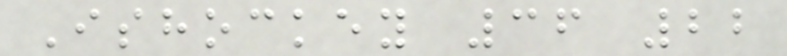Ishockey 36 22
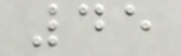45
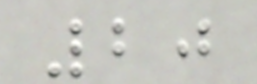20
